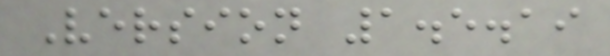Version 1.5.19
